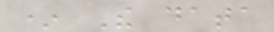* The data
